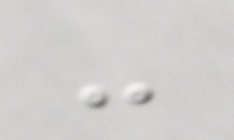-
